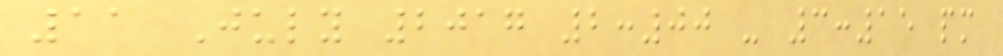11 July 2017 2:00 - 3:15 pm
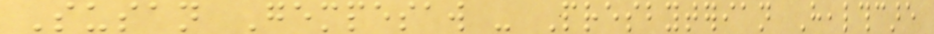Susan Gempesaw - Presbyterian Healthcare
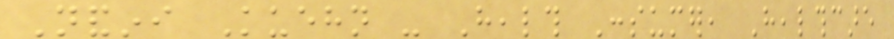Nandini Kuehn - Health Consumer, Healthcare
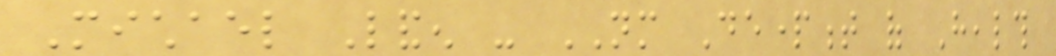Michael Landen - NM Department of Health
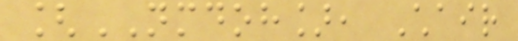[NMDOH], Chair
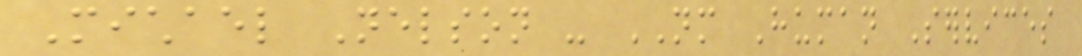Michael Nelson - NM Human Services
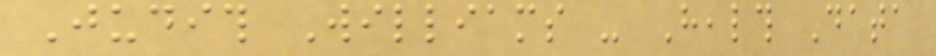Judith Williams - Health Data
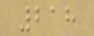218
